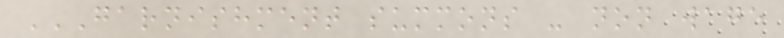GARNISHMENT SUMMONS - NON WAGE
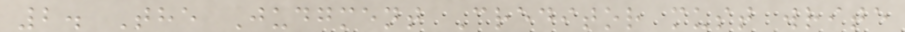2. The Judgment Creditor must write
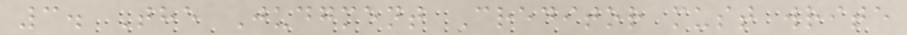3. The Judgment Creditor must write
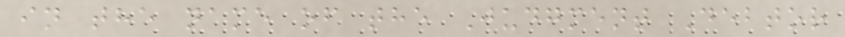in the name of the Judgment Debtor
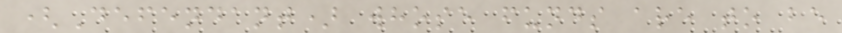(Defendant) whose funds are to be
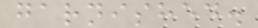garnished.
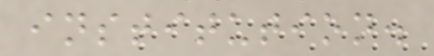institution.
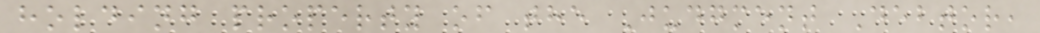holding property of the Judgment Debtor,
